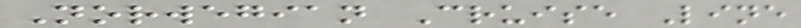Norwegian Cruise Line
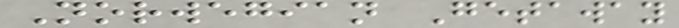Norwegian Getaway
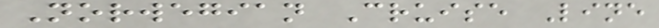Norwegian Cruise Line
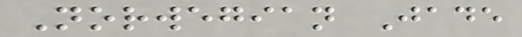Norwegian Jade
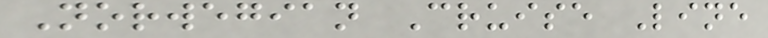Norwegian Cruise Line
